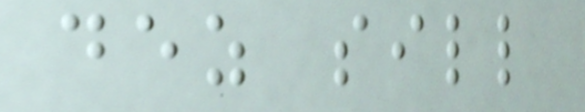dez sill
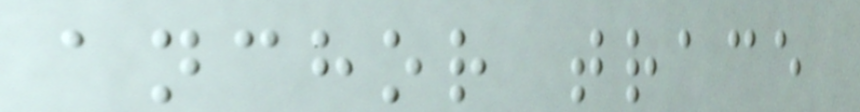anchor trace
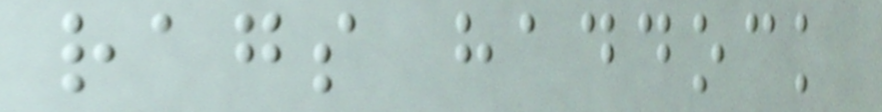rags haddock
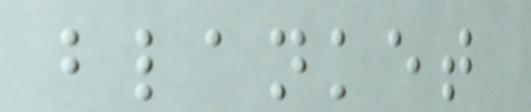blanket
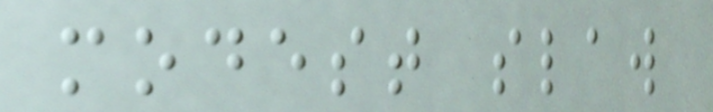modest slaw
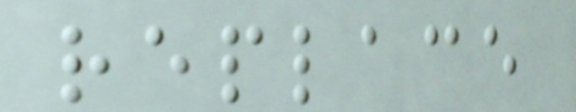replace
